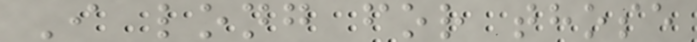I long for those
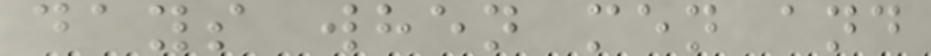days when men and
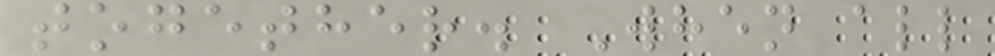together. When all
